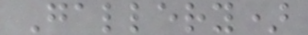Gallery)
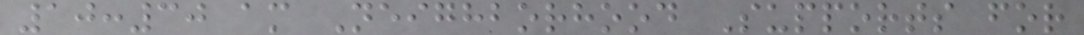10:30 am Neighborhood Supports for
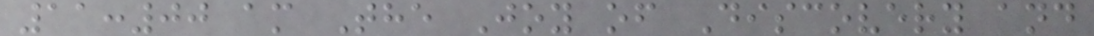11:00 am The Joy of Discovery and
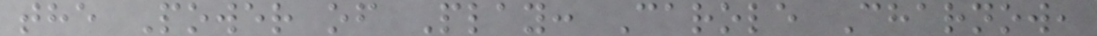the Power of Play: Carole Charnow,
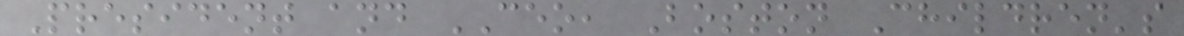President and CEO, Boston Children's
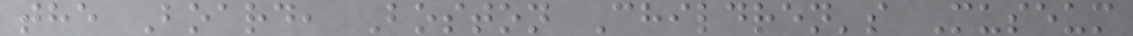the Board, Boston Children's Museum
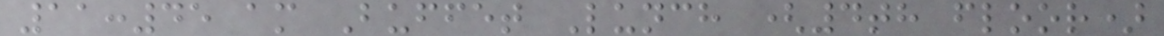11:45 am Buffet Lunch (4th floor)
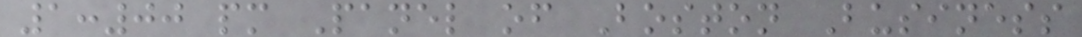1:00 pm Panel of Boston Business
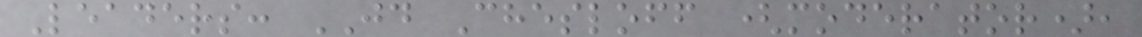Leaders: JD Chesloff (moderator),
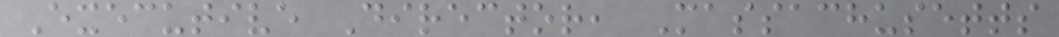Executive Director, Massachusetts
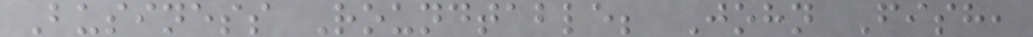Business Roundtable; John Fish,
